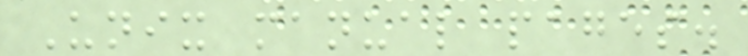Unix manual pages.
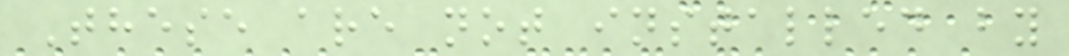These are not installed by
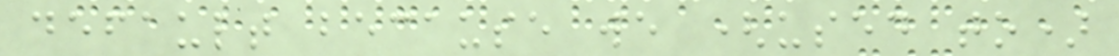default because we (used to)
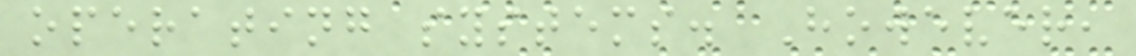operating systems. However,
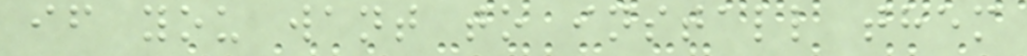if you want to install them
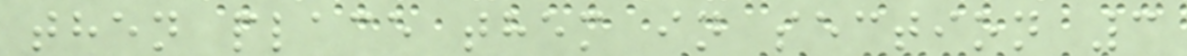then place them in section 3
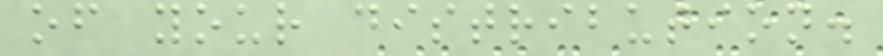of your distribution.
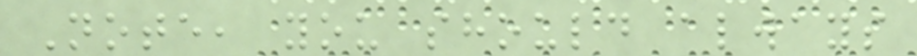Note, you should always
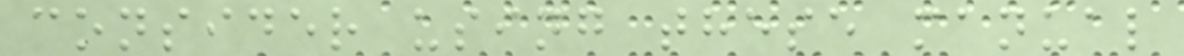consider using these manual
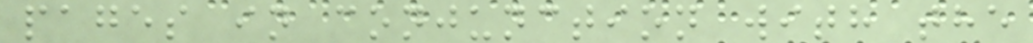pages in conjunction with the
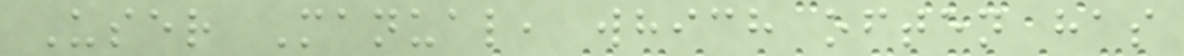User Manual, which often has
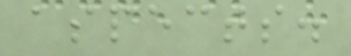aspects.
